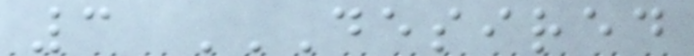3 DESIRED
